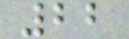22
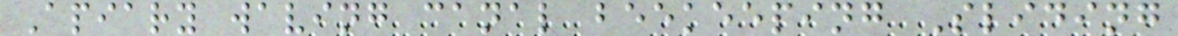Apiary waving canal beekeeping Sliding
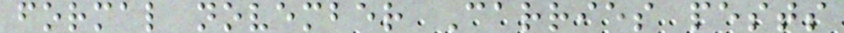formal november Carries pests
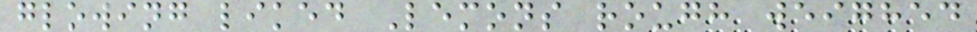glowing liked Lemons rough weighed
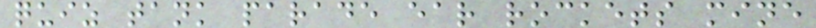quiz tank parade ear rockets mine
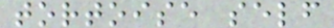tortoise self
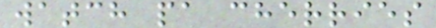watch pa cherries
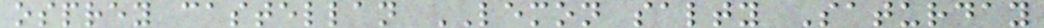osprey castellan LEMON salty Saturday
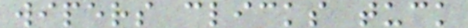wipers clicks tuck
